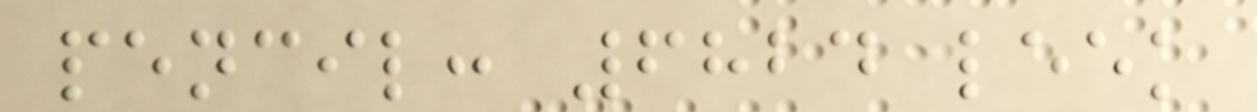pencil: 6824 leek
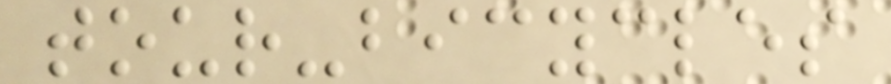tour-bicycles
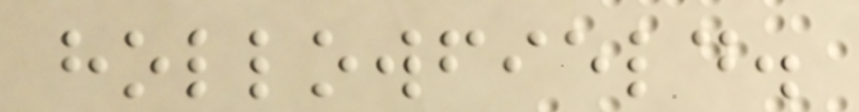hollowfield.
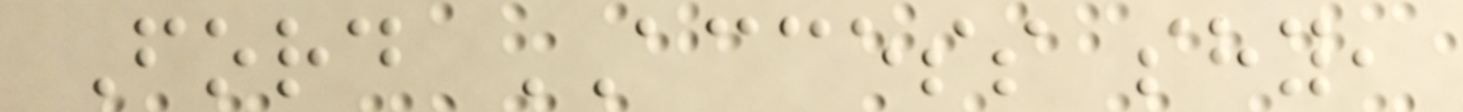Ford ACCESS shy,
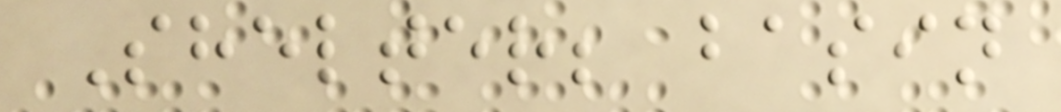Shelter; basin
